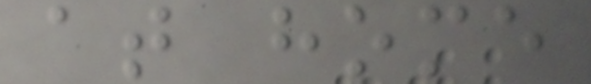at home
